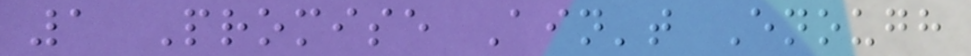1 Promise Ain't Enough
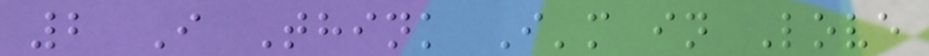2 I Think I'm in Love
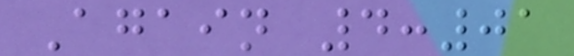Again 4:01
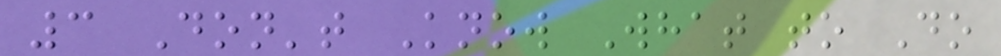3 Don't Know What to Do
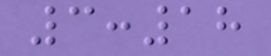3:18
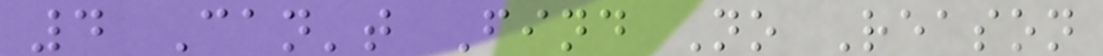4 Can't Find No Reason
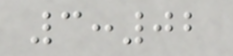3:02
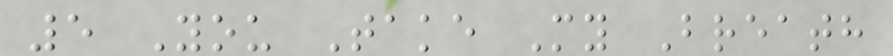5 You Take My Breath
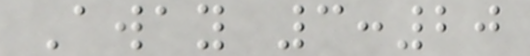Away 3:20
